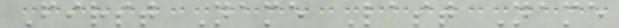First Name Last Name
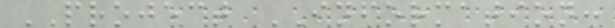PROJECT INFORMATION:
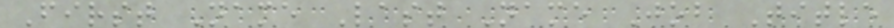First Name Last Name Job Title
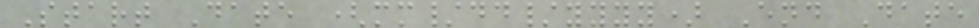Start Date (mm/dd/yyyy) End Date
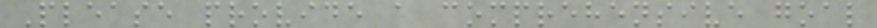Please provide a comprehensive goal
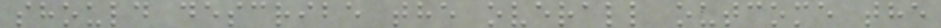should describe the overall outcome the
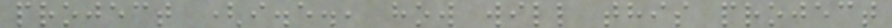project (i.e., how will this project
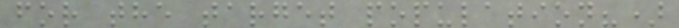for the target population?)
